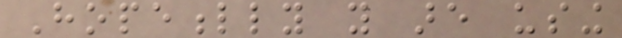Hopefully you are using
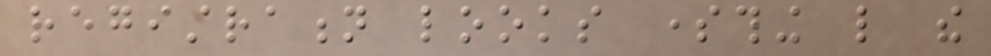registration looks something like the
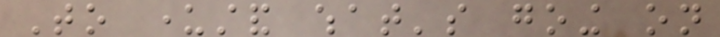To understand what's going on
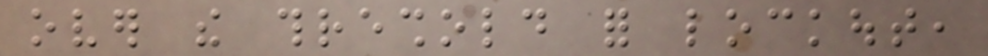over the threshold for lockout,
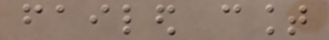failed count
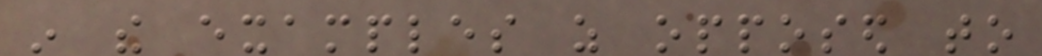in the examples as opposed to
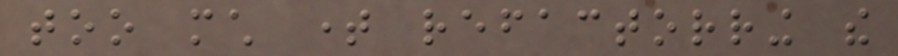too much time refactorring the
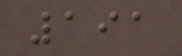191
